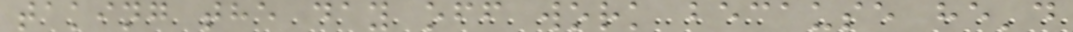taking the day off work because he'd
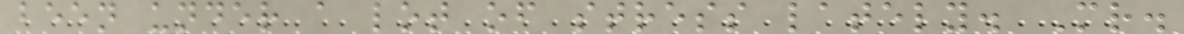been under a lot of stress lately. Mr.
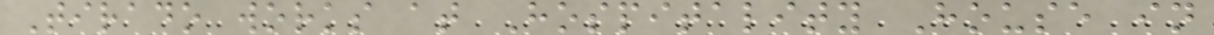Tirado works at Hospitality House in
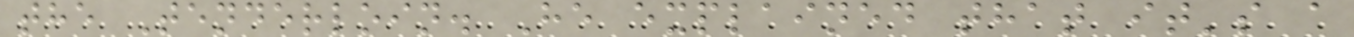the Tenderloin. He explained that it's a
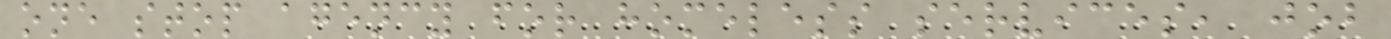one stop agency for homeless services, job
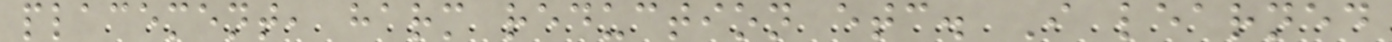placement, harm reduction etc. I learned
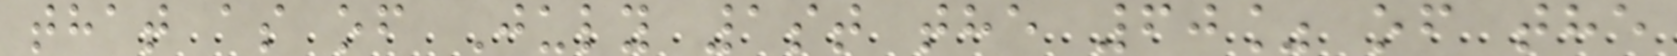that as of July 1st the 60% of the
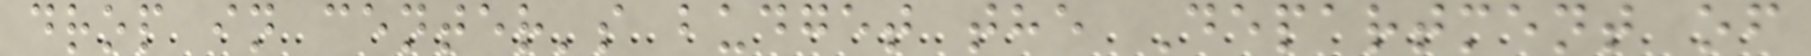drop in center's budget the Department of
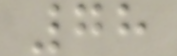78
